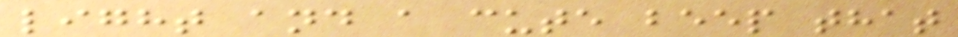light and a cute beep that
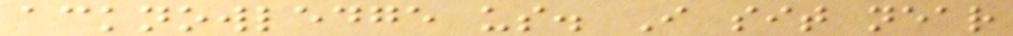acknowledge us. I sit near
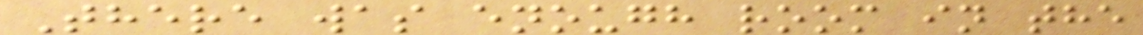There was enough room in the
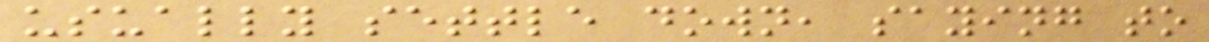usually settle down, saying to
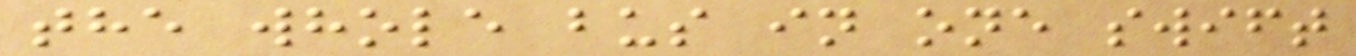the whole bus in one swift
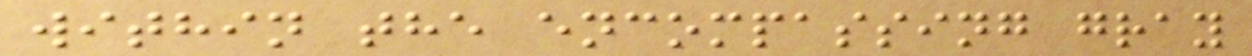within the encompassing gray
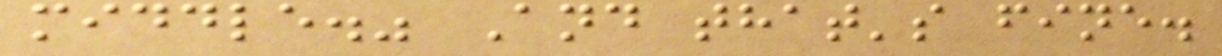middle." And that's fine.
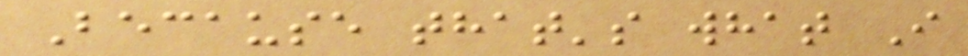Because that's what I
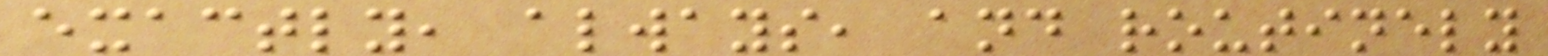exactly, always, and routinely
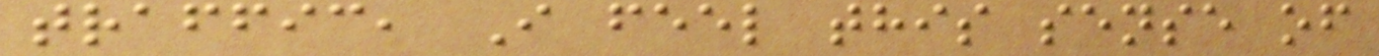traffic, I feel this sense of
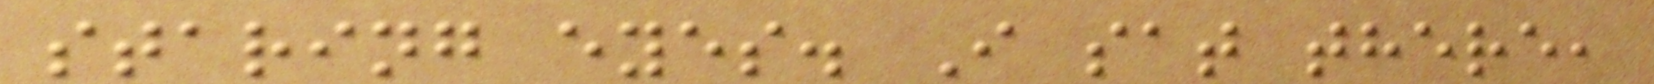staring eyes. I sat there,
